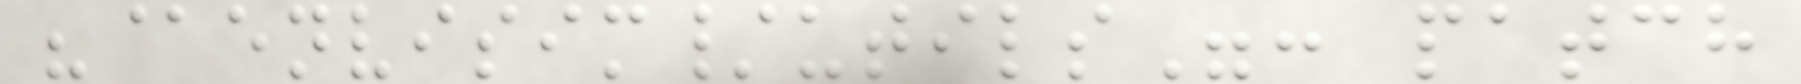"@envisim/utils": patch
